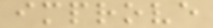improve
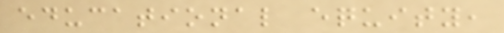educational equity,
